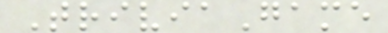TriviaGame
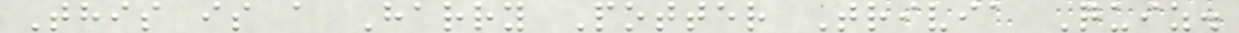This is a Harry Potter Trivia Quiz.
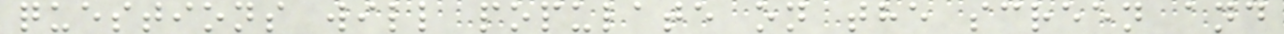questions will populate on the screen and
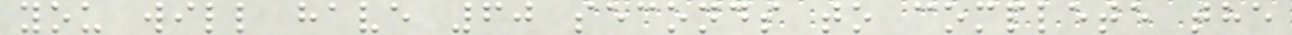you will have 60 seconds to complete the
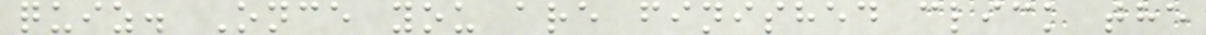quiz. Once you are finished click the
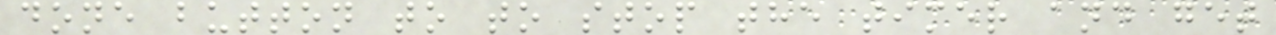done button to to stop the timer and get
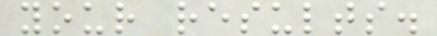your results.
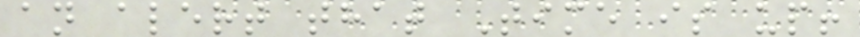an alert that Time is up!
